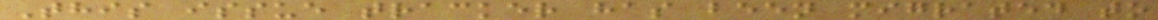This issue tracker has been migrated to
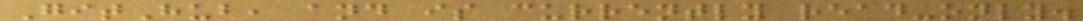GitHub, and is currently read-only.
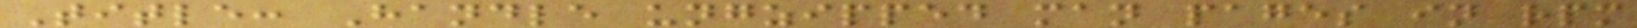Title: Handle ungzipped man pages in rpm
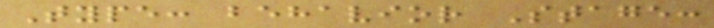Type: behavior Stage:
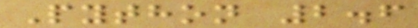Python 2.6
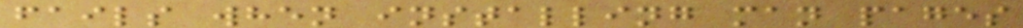fails when installing man pages
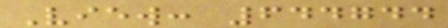View: 644744
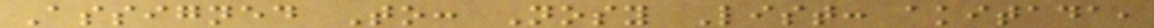Assigned To: Nosy List: akitada,
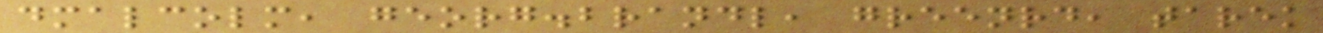dmalcolm, georg.brandl, greenrd, tarek
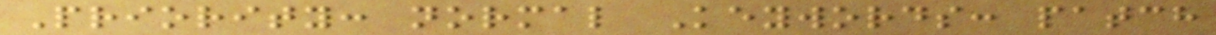Priority: normal Keywords: patch
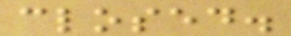closed.
